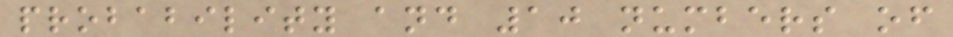probability and 10 numbers of
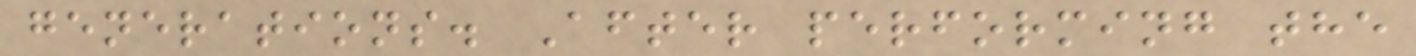generations. After performing the
